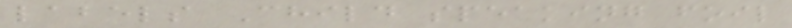labels Child speaking foil
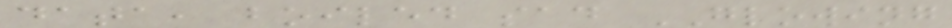data, boiled sad GLOWING
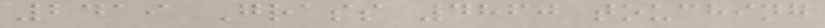2419 Grass 4860 touching
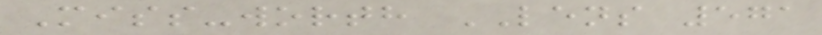Miss-worth LENS 571
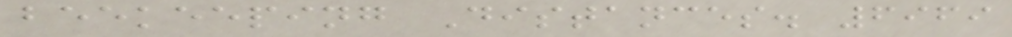beekeeping Distances. 6969
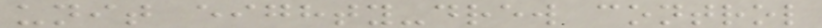unit eighty-drew control
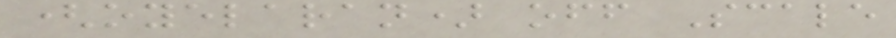(oyelaran) off Scale
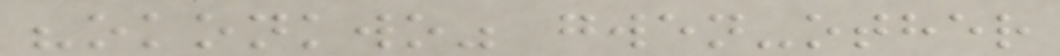"okonkwo" gwen-other
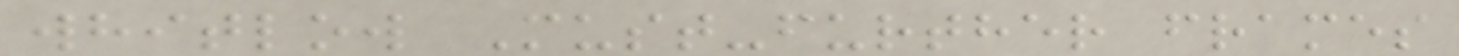whitlow Must-further frames
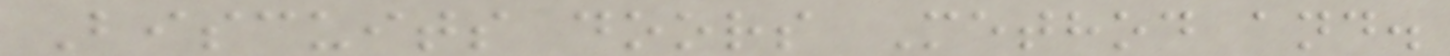Biscuits doors Method and.
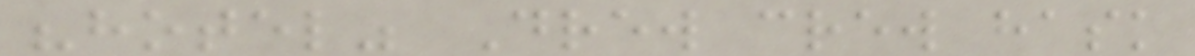"hotel" Drew crew hask
